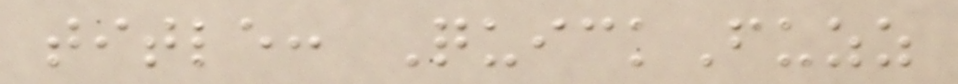title: QuickFuzz
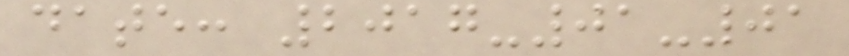date: 2017-01-01
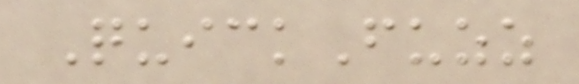QuickFuzz
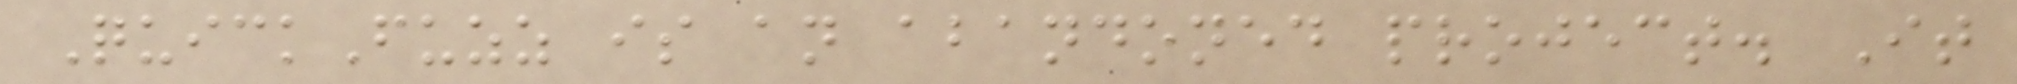QuickFuzz is an abandoned project. It
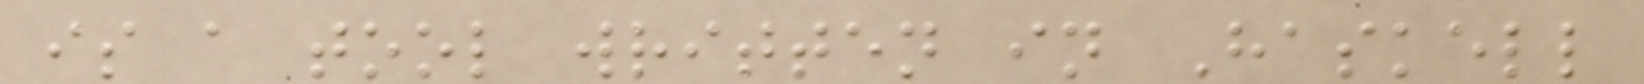is a tool written in Haskell
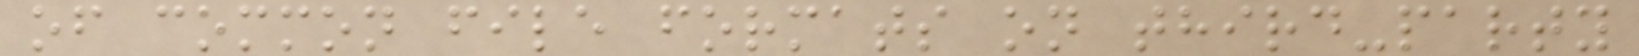of common file formats on third-party
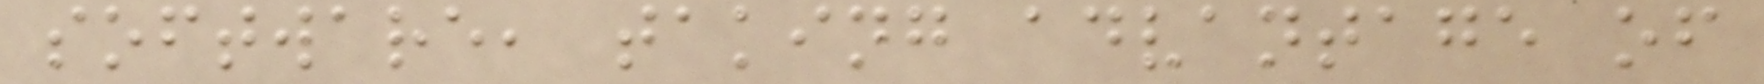software, taking advantage of
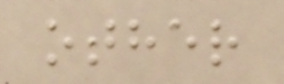other
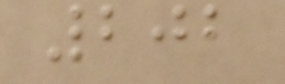202
